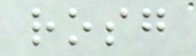rosg
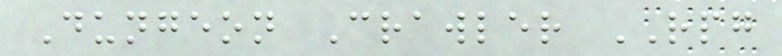Dungeon Crawler RPG
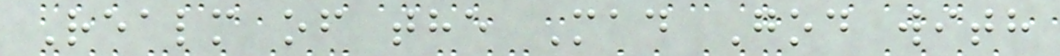Realm of the Mad God with
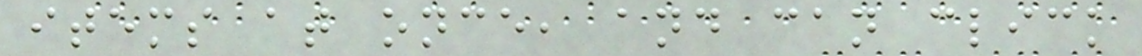items at once, and can click
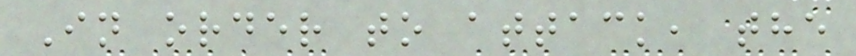In order to attack, the
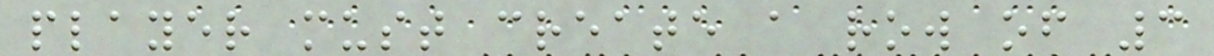player must create a row of 3
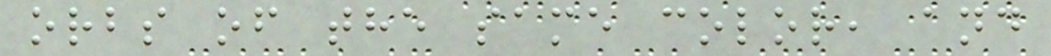orbs of the same color, and
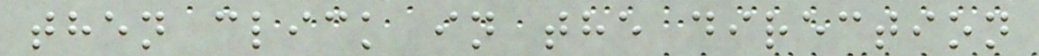then click in the direction
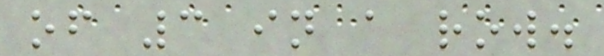of 3 in a row.
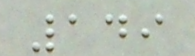149
